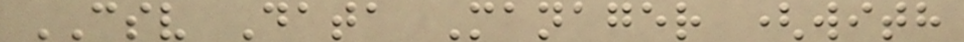CSV Data Manager (with
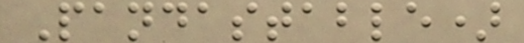Pandastable)
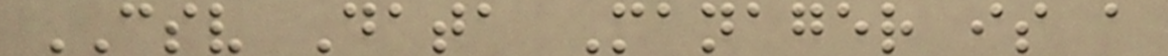CSV Data Manager is a
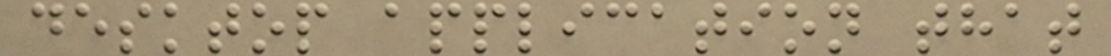desktop application that
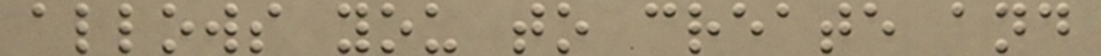allows you to create and
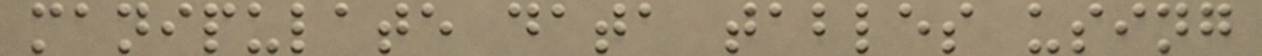manipulate data tables using
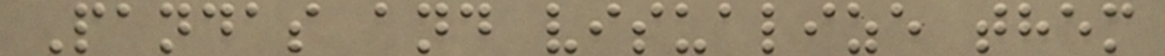Pandas and visualize them
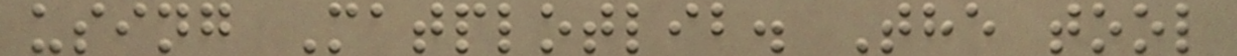using Matplotlib. The tool
